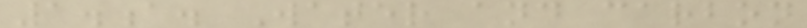1.a. Water and carbon
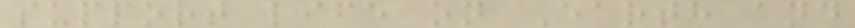support life on Earth and
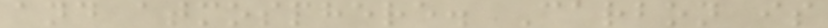and atmosphere. Carbon is
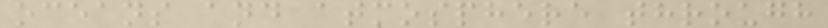oceans and atmosphere through
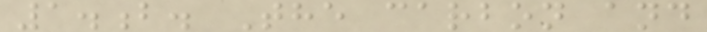1.b. The carbon and
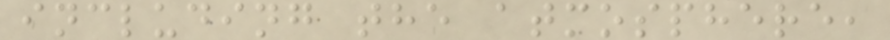including the atmosphere,
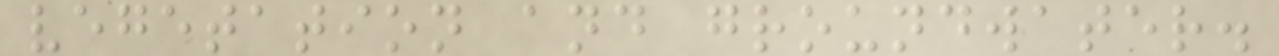vegetation and groundwater.
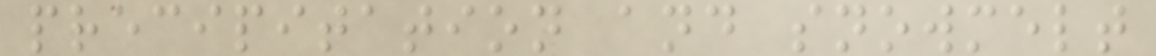precipitation and snowmelt
